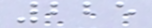225
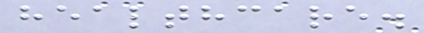healthcare.
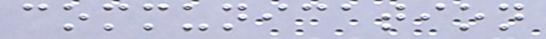communication
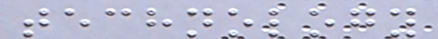technology
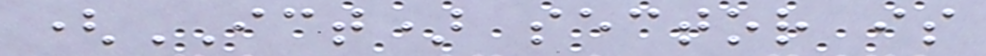(ICT) sector is
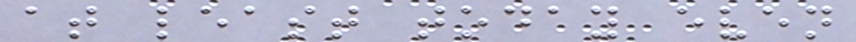at least today even
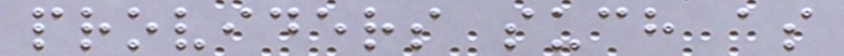providers such as
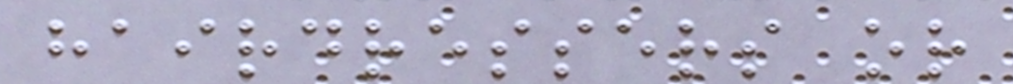hairdressers or
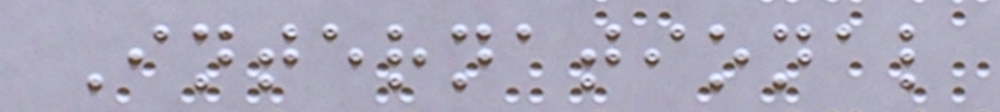International
